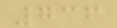736
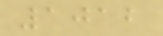1012
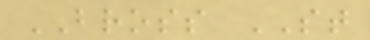BROSS ST
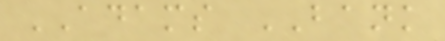ADAMS BANK
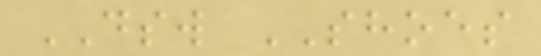DSW SHOES
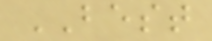BEST
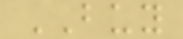BUY
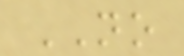NO
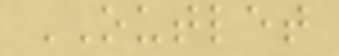OUTLET
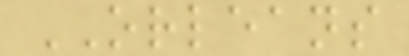ORLEANS
